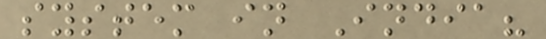system in India?
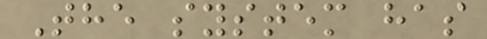The system has
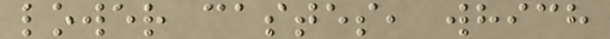lower castes, which
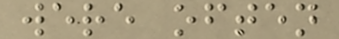were often
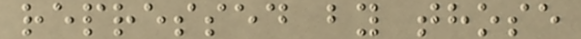repressed by those
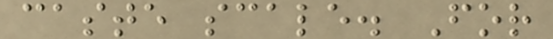caste scale. For
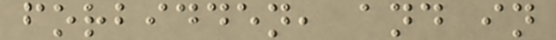forbidden, and in
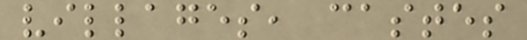villages, castes
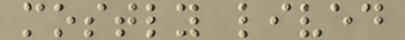mostly lived
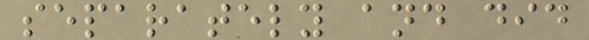separately and did
